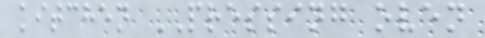kitchen PRESSING oven
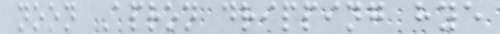noon Apron dripping hye
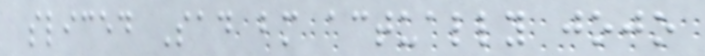sliced Sad bm actually jojo
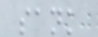sank
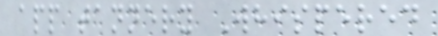app tannery Whispered
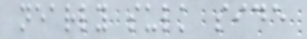nearly sulk side
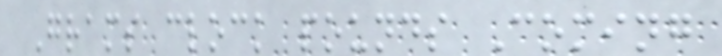Grams clock pounds Coming
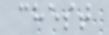chest
